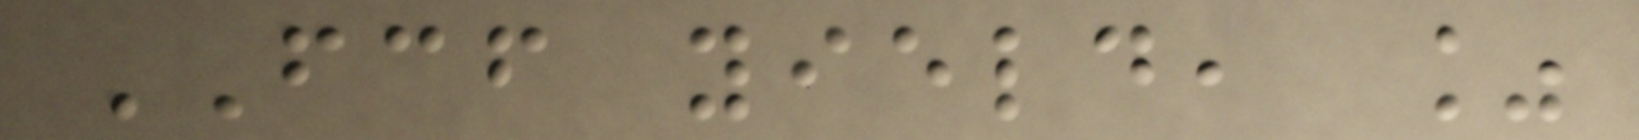FCF yield, %
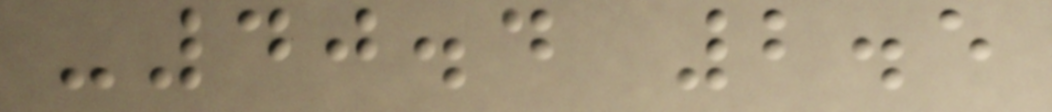-40.4 2.5
